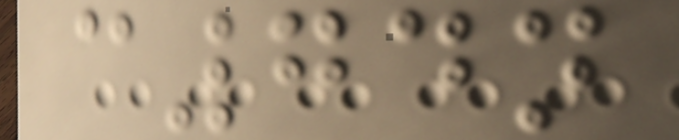c74n
